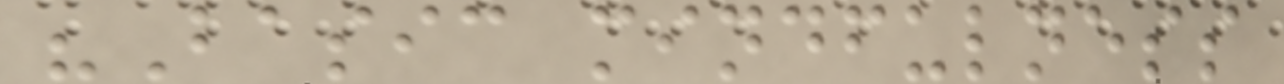"Basic mindfulness
